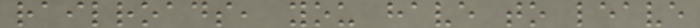railroads, you have to leave
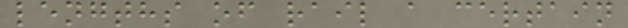lengths of rail a certain
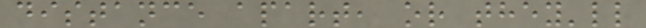distance apart, or they'll
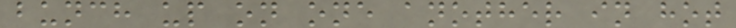bunch up on one another in hot
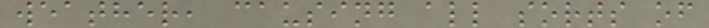weather, causing all sorts of
